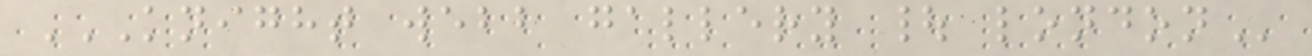KNIGHT WEBB GALLERY | LONDON
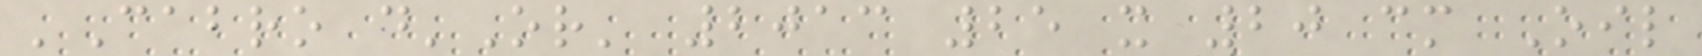'Cabro d'Or' 2013 25 x 20 cm Oil
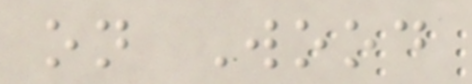on Wood
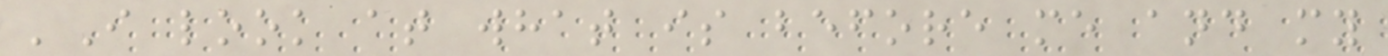'I look at what is before me and my
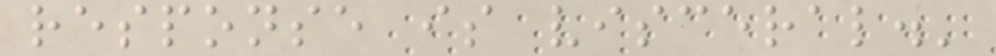response is visceral.'
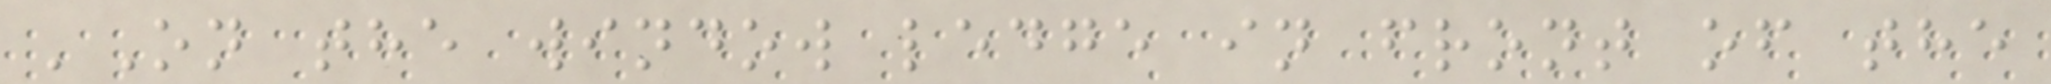'On the window ledge in front of the
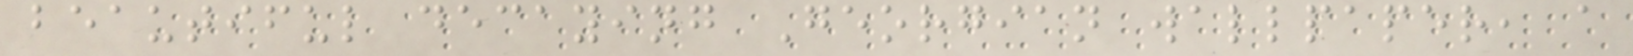beautiful decaying Georgian wallpaper, a
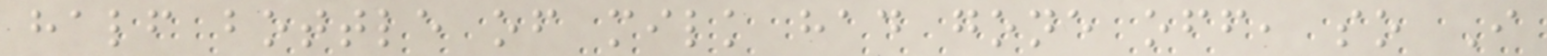half bottle of milk had gone off, so I
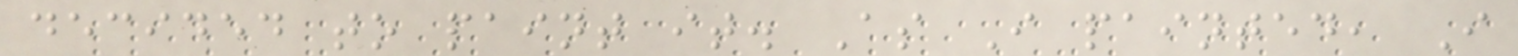decided to paint it. As I painted, I
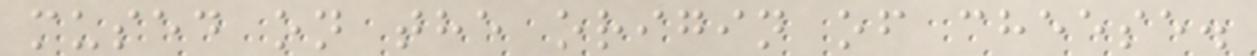mused on the origin of cheese.
